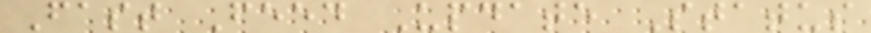Fast Feed Update Status
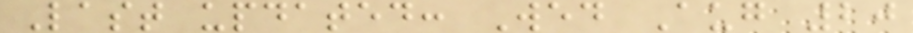Last updated: Wed Aug 20
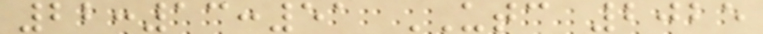22:13:51 UTC 2025
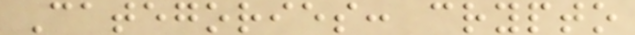Categories: crypto
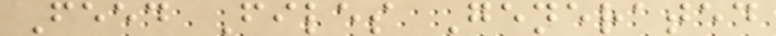Feed Files Generated
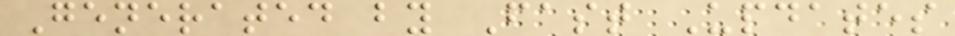Generated by Fast Updates
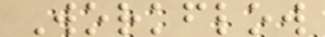Workflow
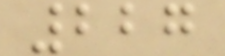227
